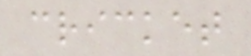cricket
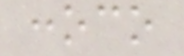conoco
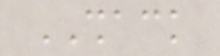SHACK
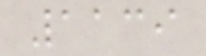1139
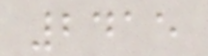2415
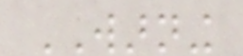WARNING
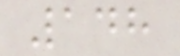148
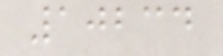10234
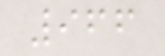966
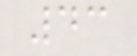43
